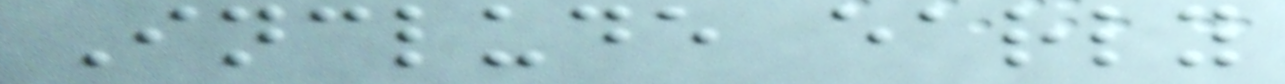Include early
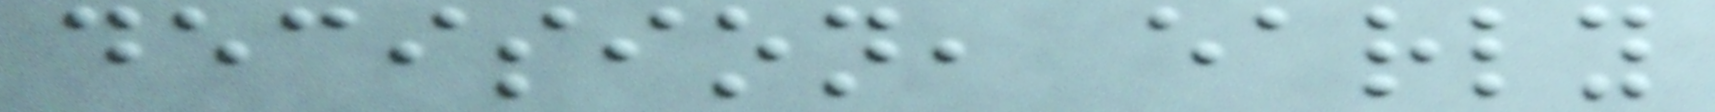decision, early
